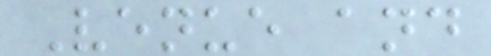Venue and
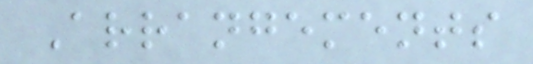Arrangements
